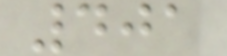401
